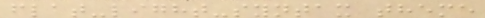flat-light-syntax theme
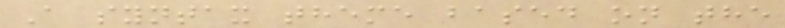A syntax theme based on the
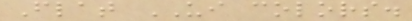Flat UI colors.
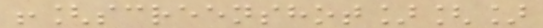![screenshot][]
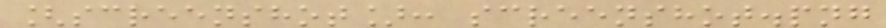[screenshot]: screenshot.png
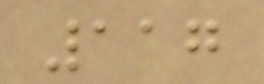117
